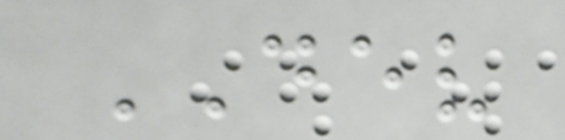DEV
